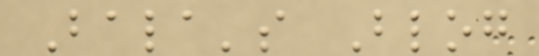Bala's Blog
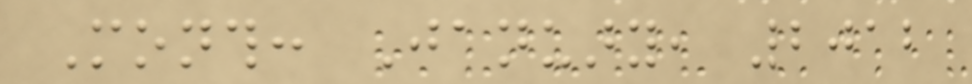Month: January, 2012
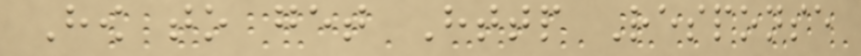How to get Http Response
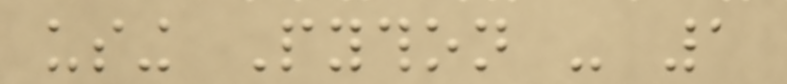using Python - 1
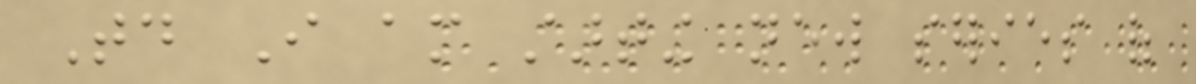Today I am starting new series of
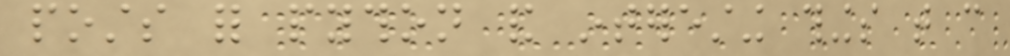posts for python and interesting things that can
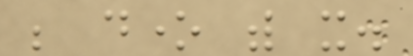be done with it.
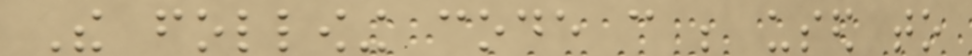The following code can be used to
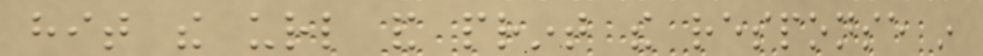hit the url and print the response in
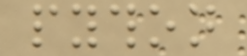python
